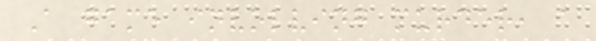A game involving murder, a
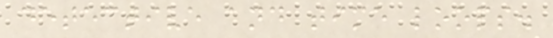detective and time loops.
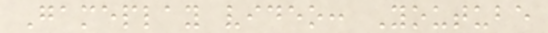Gameplay video: Youtube
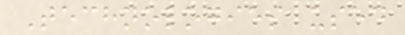Technologies used
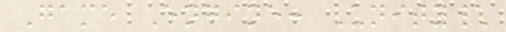Game Engine: Unity\
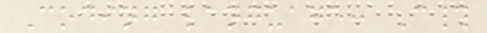Coding language: C#
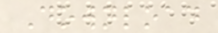Download
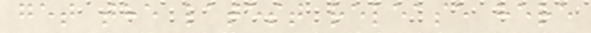get the latest release here
